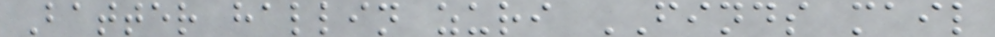Batter hallin zuri FINDS mail
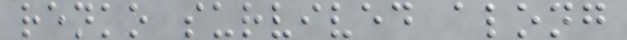renko survived along
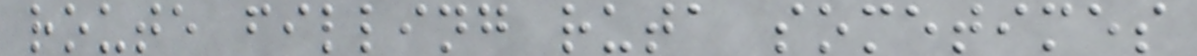route filling ruta sometimes
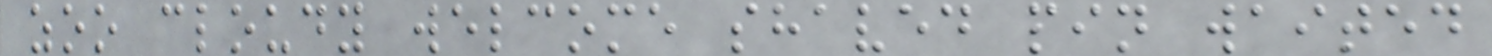zoo cloudy welcome shaved pin waited
